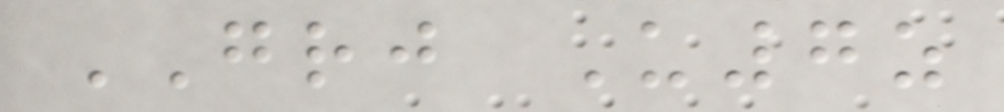GRJ U7z
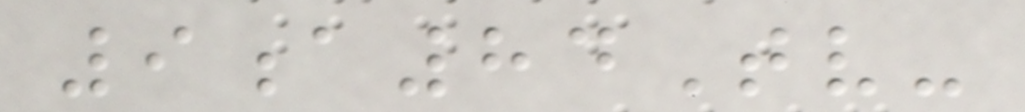9a84Tv-
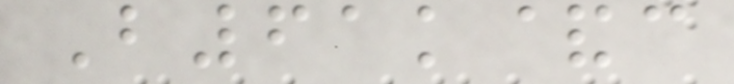B61k&c
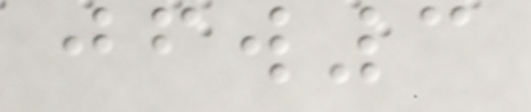jfw3
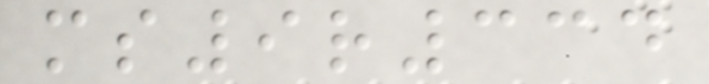ms9r334
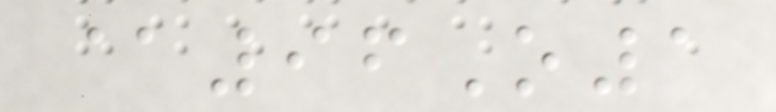@96O1
